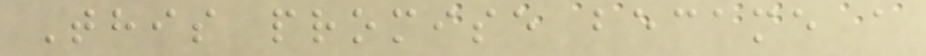This promise became a
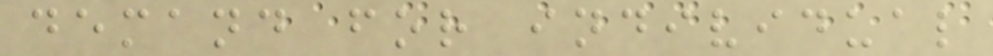demand for individual
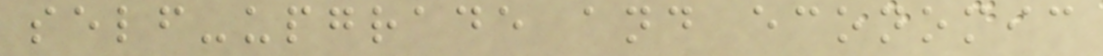self-upgrade and economic
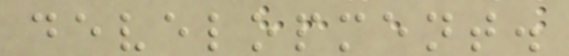development.
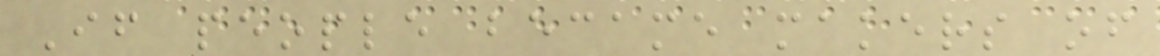If people became makers of
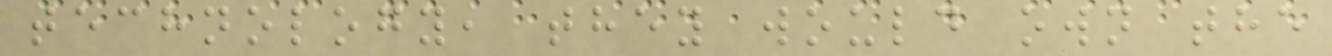technology, they would own the
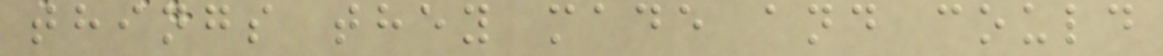things they made and could
